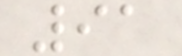91
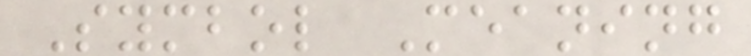Symbol Meaning
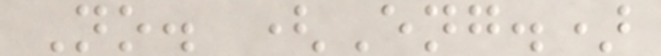No. (Eng.)
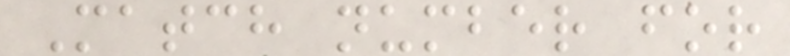Match number for
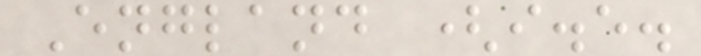England (i.e.
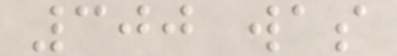300 was
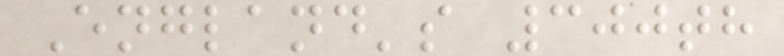England's 300th
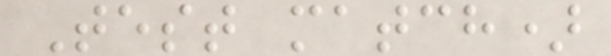Test match)
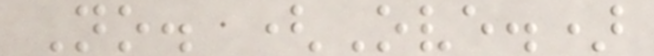No. (Ove.)
